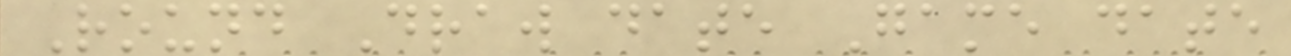Round Draw date Game date
